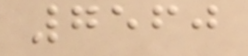7560
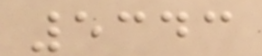5343
